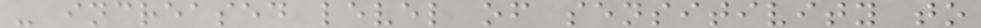- increased level of sensitivity to
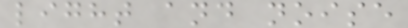light and noise
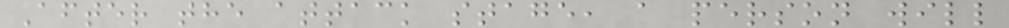After the attack stage, a person will
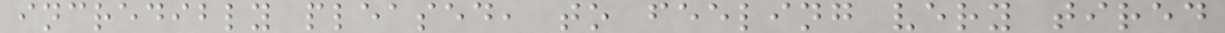incredibly pleased, to feeling very tired
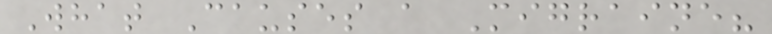What Causes a Migraine?
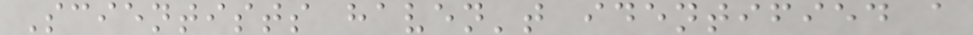Scientists haven't identified a
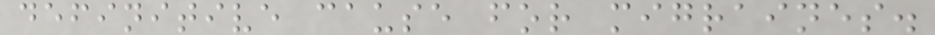definitive cause for migraines.
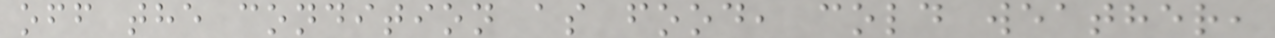off the condition as food, cold weather,
